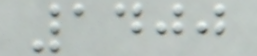1400
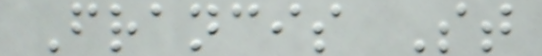Francis St
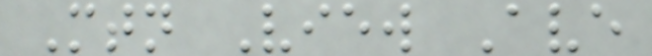Mtn View Ave
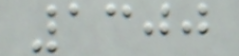1300
